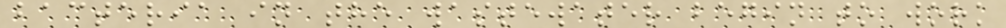bacteria in the wastewater begin to work
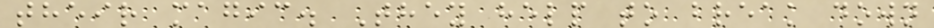their magic. They help to break down
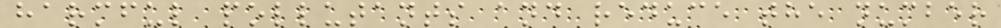harmful pollutants and reduce the number
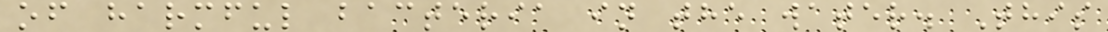of harmful bacteria in the water. This
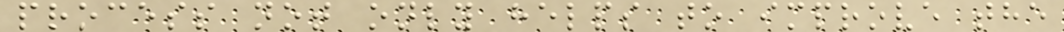process not only helps to improve the
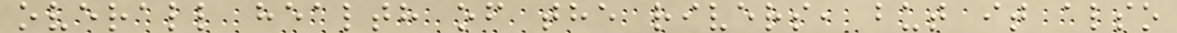overall health of the rivers, but it also
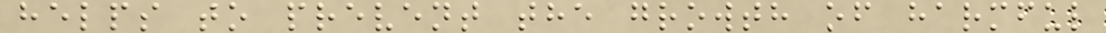helps to prevent the growth of harmful
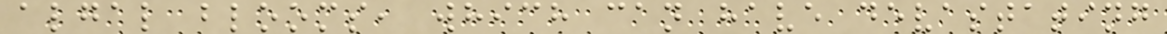algal blooms, which can have devastating
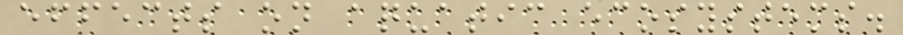effects on aquatic ecosystems.
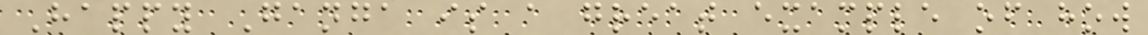Happy Ganga is a great example of how
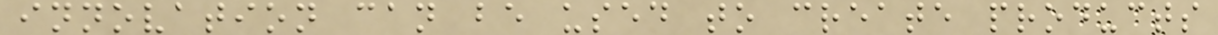innovation can be used to create products
